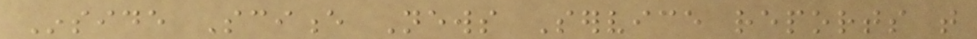Inside Science News Service reports that
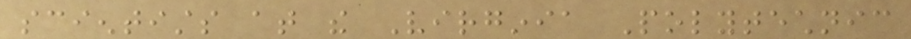scientists at the Virginia Polytechnic
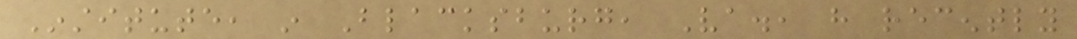Institute, in Blacksburg, Va., have recently
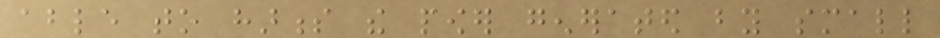able to harness the power generated by small
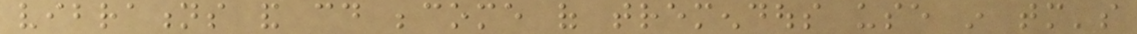vibrations and could become of tremendous use in tomorrow's
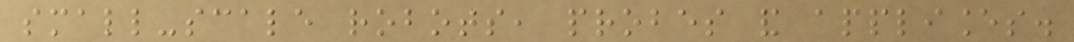small-scale robots, probes and appliances.
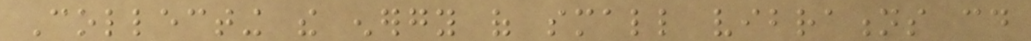Collecting the energy of small vibrations could
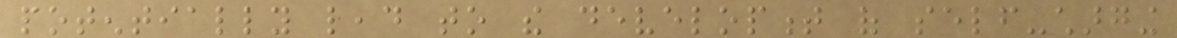potentially lead to the development of self-charging
